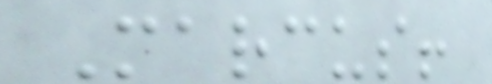Marcus!
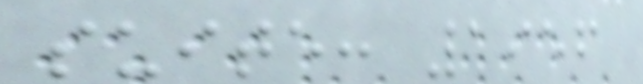suite: 1956
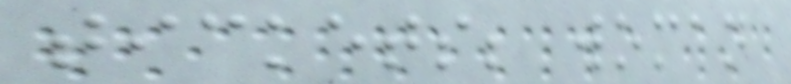tickets; woman
